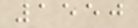1550
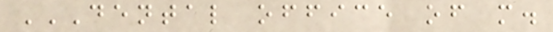DENTAL OFFICE OF M.
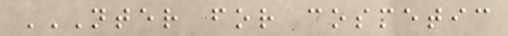NTER FOR COSMETIC
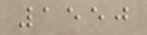1550
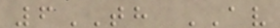6TH AV
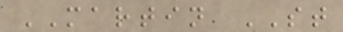MARTIN ST
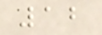12
